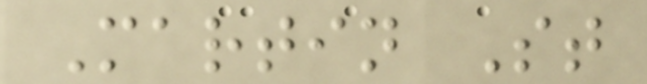Martin St
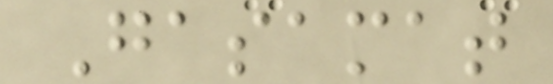Gasamat
